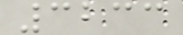3233
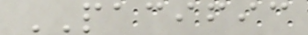PACIFIC
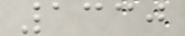1330
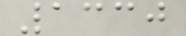1330
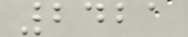2421
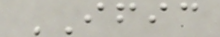IFIC
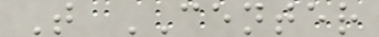T CENTER
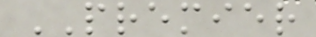PREMIER
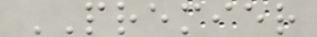PREMIER
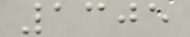1305
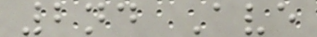2nd Ave
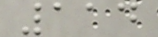114
